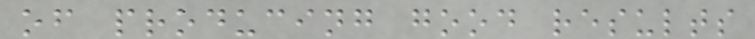of producing good results
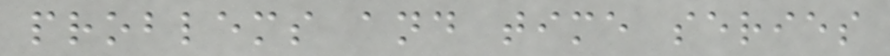problems and time series
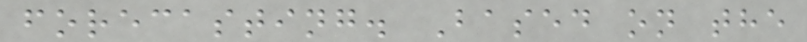forecasting. Based on the
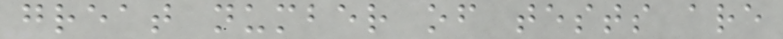great number of tests are
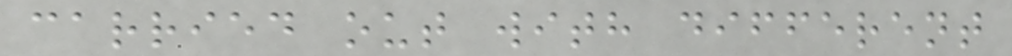carried out with different
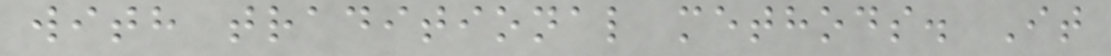with traditional methods. It
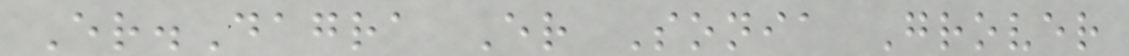Er.Dagra Er Sonia Grover
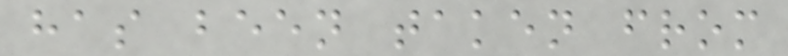has been taken from
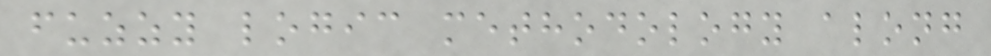fuzzy logic methodology along
